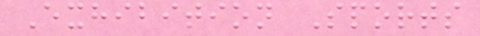Exhibition Sports
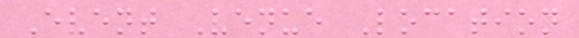Event Venue Location
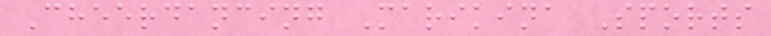Cheerdancing Marikina Sports
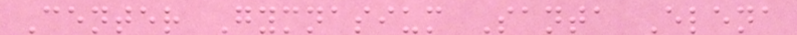Center Gymnasium Santa Elena
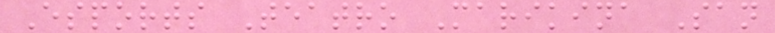Esports Teatro Marikina San
